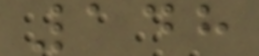148
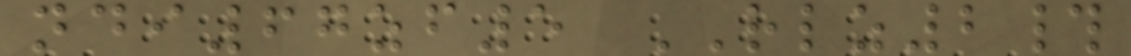ndi67zf5 RLZ2#
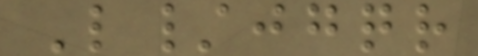L/jgqr
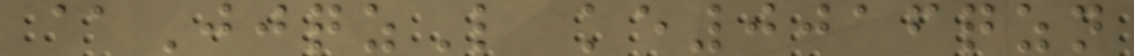@JjqzL ke0016qzn
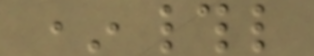*#l
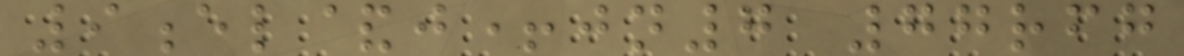9el&j+jn7 77rfg
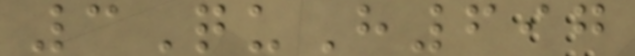3QuH697
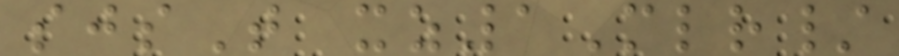sjsT xz1Mlr/
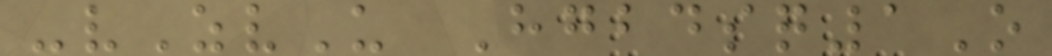-vZvU Hgbdsq1O
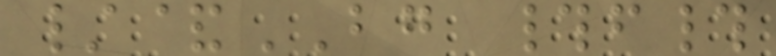/&BG #f#
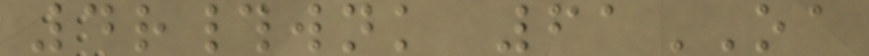4r#wnk 61OA
